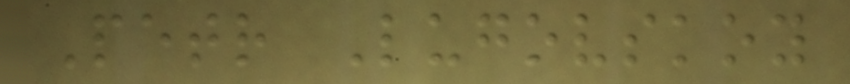Petr Lugovskoy
